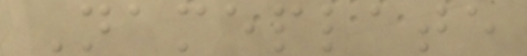Nameplate
